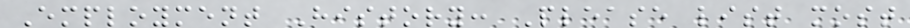Employment History: Please list most
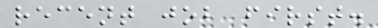recent job first.
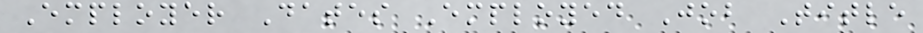Employer Dates Employed Job Title
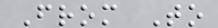From To
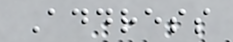Address
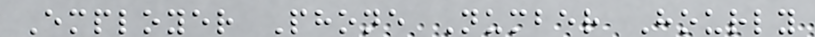Employer Phone Number Hourly
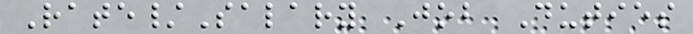Rate/Salary Job Duties
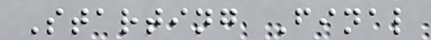Starting Final
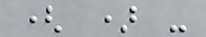( ) -
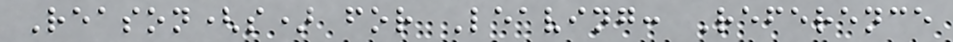Reason(s) for Leaving: Reference
